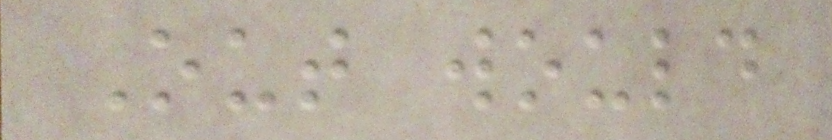Out would
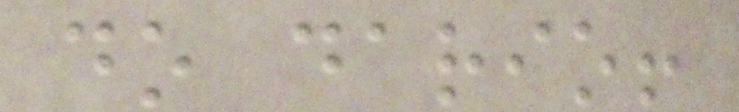do dario!
